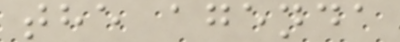the agenda
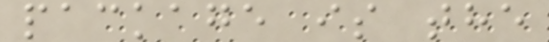package is the
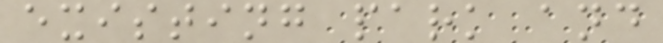existing park and
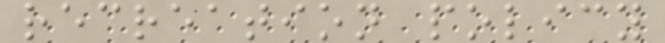recreation policy
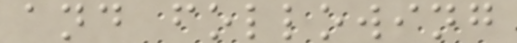and following
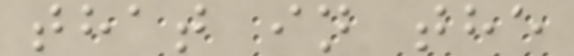that in the
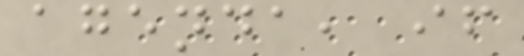agenda, if
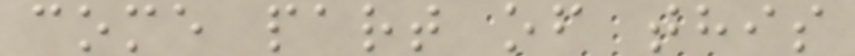come part of this
